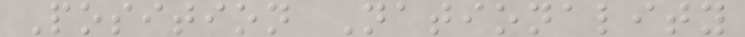Position Nationality
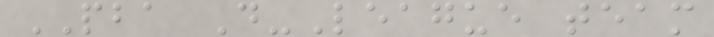PBA D-League team
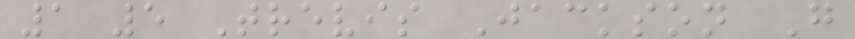1 5 Trevis Jackson G
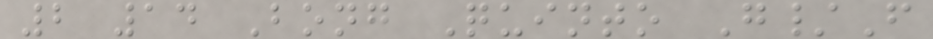2 14 Bong Quinto G/F
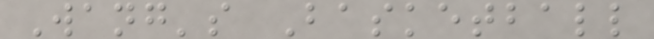Wang's Basketball
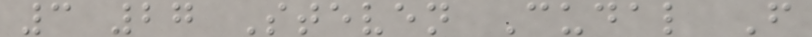3 27 Steven Cudal F
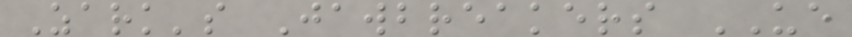Zark's Jawbreakers UE
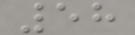58
